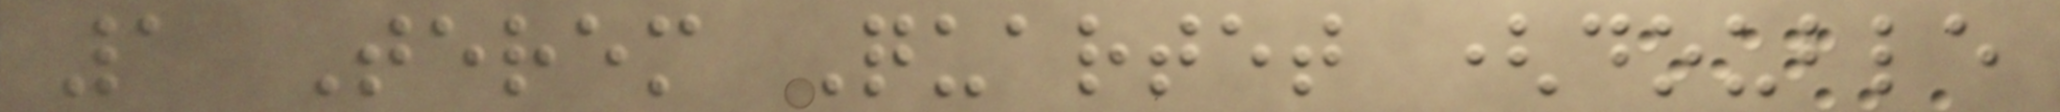1 Terem Quartet (double
